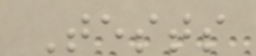Tests
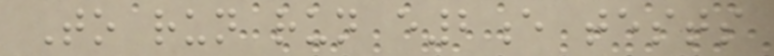To run run e2e tests
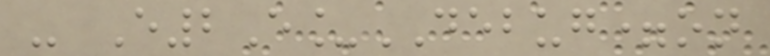- E2E_DEBUG=on
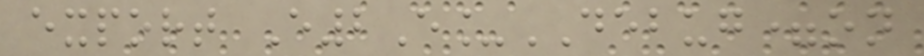export E2E_DEBUG=on
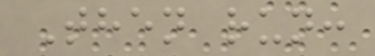Then run:
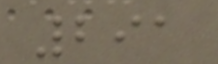291
